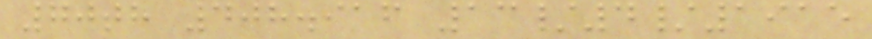70th 408.916 13/4/1915
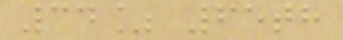34% 65th
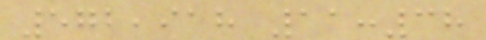572,918 11:38
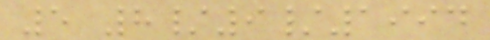5 8/9/1994
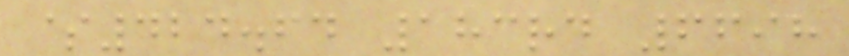$424.64 183rd 6698
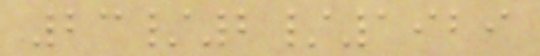23/2/1929
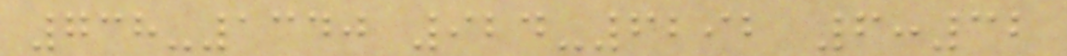738-1340 924-6292 6:32
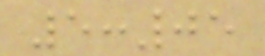5:05
